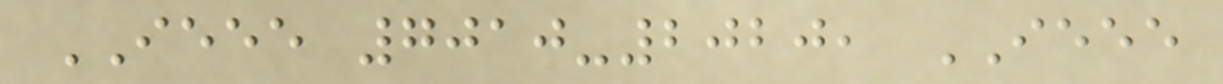IEEE 7010-2020, IEEE
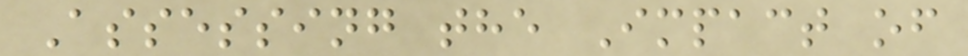Assessing the Impact of
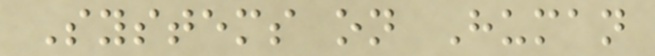Systems on Human
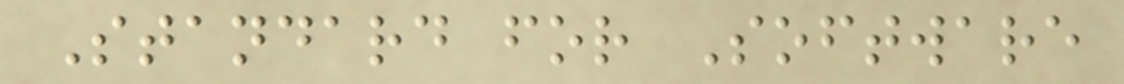Standard for Software
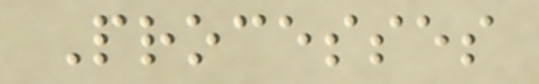Processes
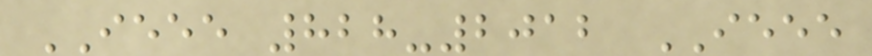IEEE 828-2012 IEEE
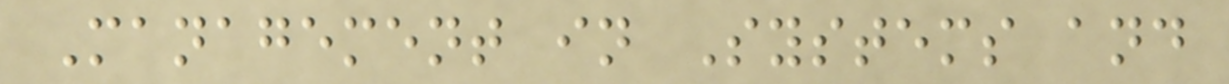Management in Systems and
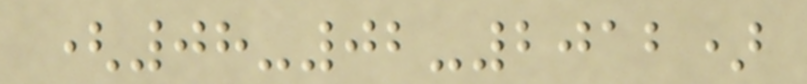(08-02-2012)
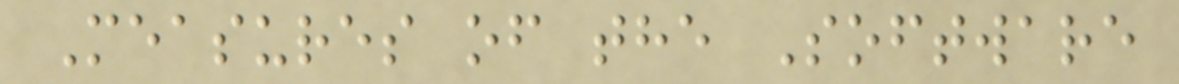Measures of the Software
